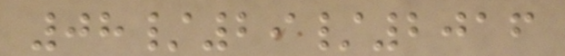08/29/2016
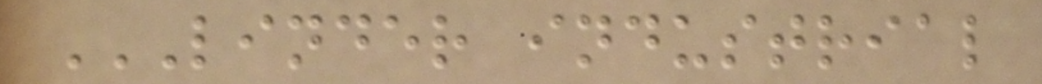LINDER INDUSTRIAL
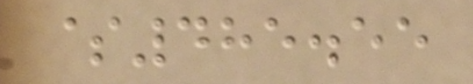$485.55
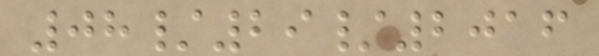08/29/2016
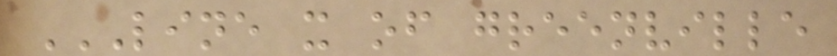LINE X OF GREENVILLE
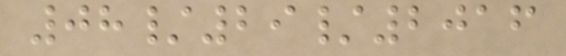08/29/2016
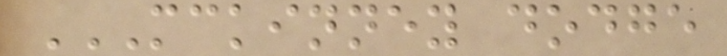MCKINNEY DODGE
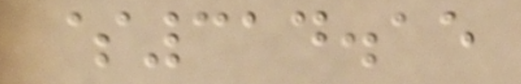$314.15
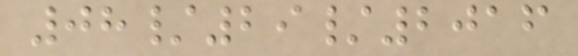08/29/2016
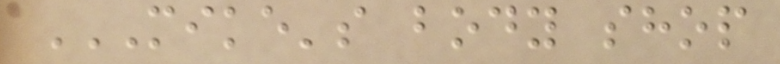MIKE'S BODY SHOP
